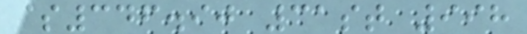$346.90 31st 998
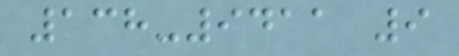138-9411 9
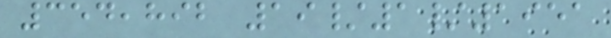354,892 19/1/1951
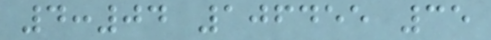4:04 106455 35
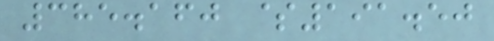385.160 $191.50
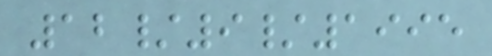12/9/1995
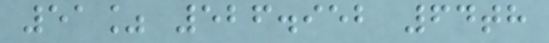51% 526.952 64th
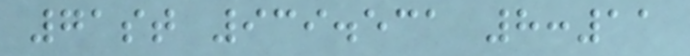71st 939.531 8:11
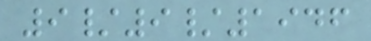9/9/1946
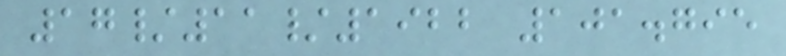17/11/1922 101.795
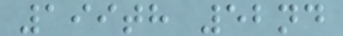199th 52nd
